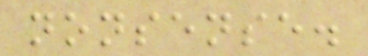nonsense.
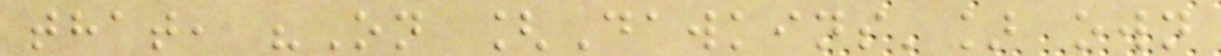that, "On [Dawkins'] own
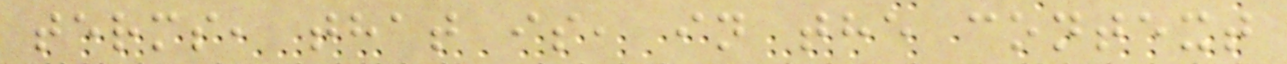terms, that is, in the context
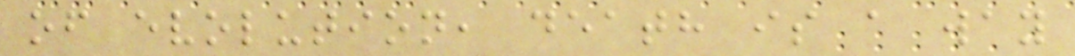of evolution, death is a way
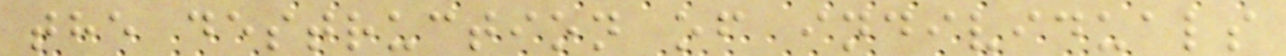the destruction of individuals
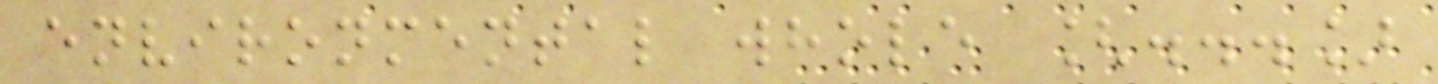environmental whole [...]
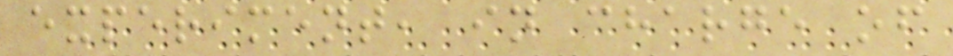experiment, in charge of
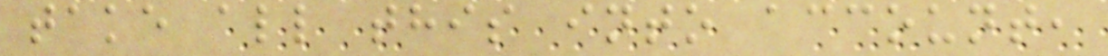take all this into account,
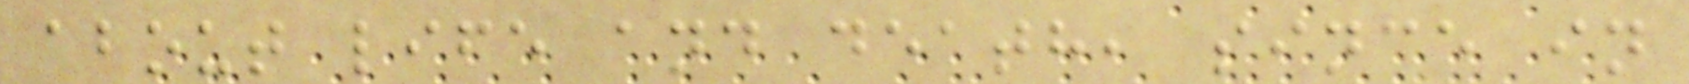about life and death, since in
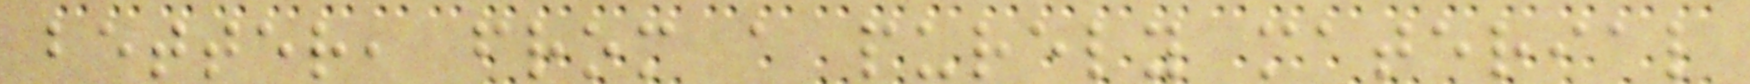better, from a purely material
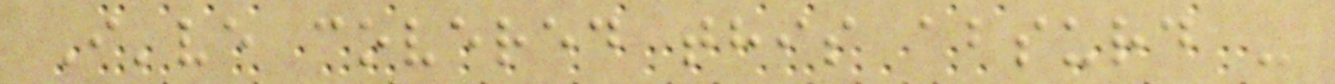I've covered this absurd -
